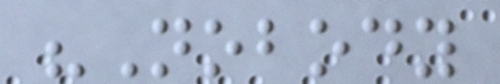"Nobody
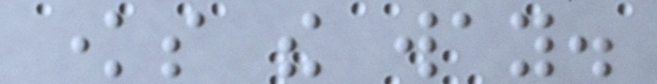knows the way.
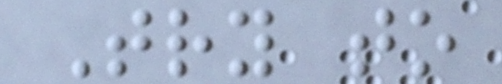Try to
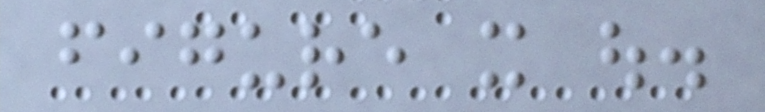figure it out.
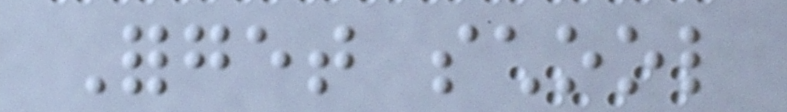Forget school
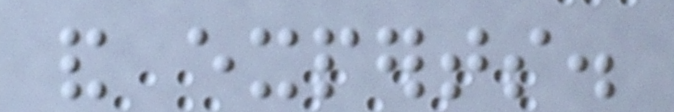and experts.
